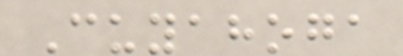Cuyahoga
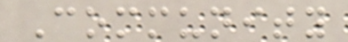Community
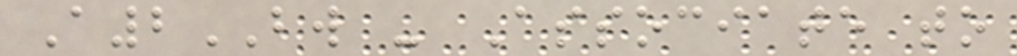A2BW - Associate to
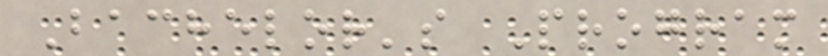Bachelor's Program
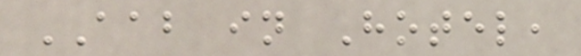AAB in Hotel,
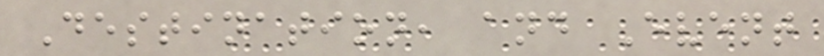Destination, and Event
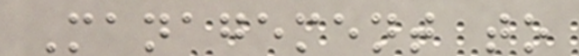Management to
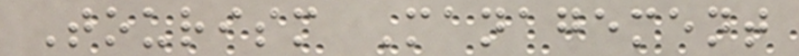Tourism Management
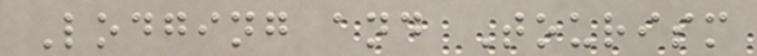Lodging and Tourism
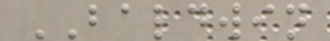BALDWIN
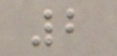2
